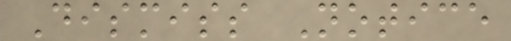Dismiss Notice
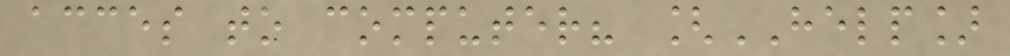acces to computer? [HELP]
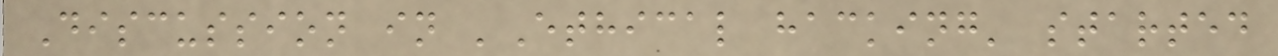Discussion in 'Ethical hacking' started
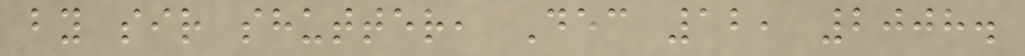by sir shutter, Dec 12, 2008.
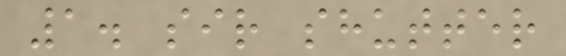1. sir shutter
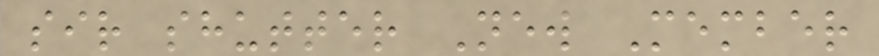sir shutter New Member
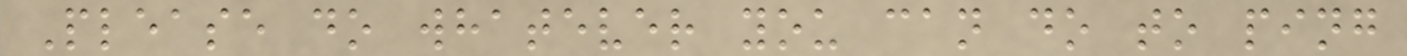Please do whatever you can do to ping
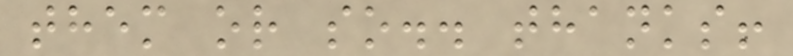them or so.. thanks!
